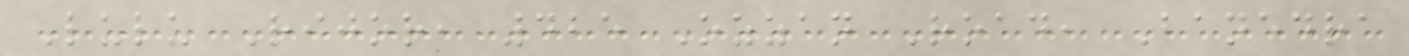Lulu Rijor, 425 Ozzan Road, Banedra
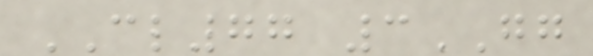CL77 3GG
